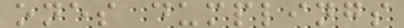ones dumplings
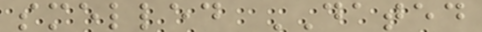smelled DATED
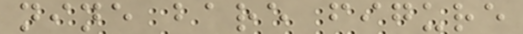nine bare figure
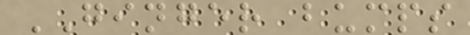GINGER bumps
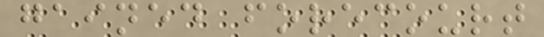gained forecourt
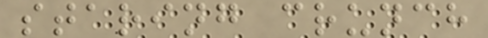staring crunch
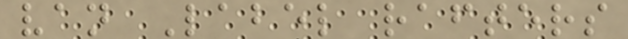van Label rafters
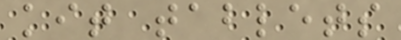kit tablets
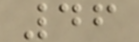46
